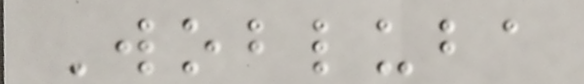Wobluba
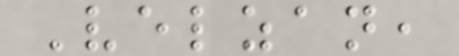Velzan,
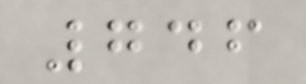746
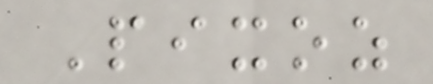Pixoz
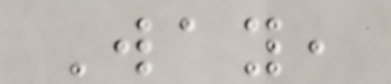Way,
